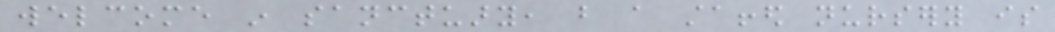welcome in sanctuary, but a staffed nursery is
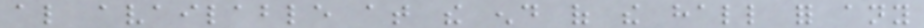also available at the end of the hall for any
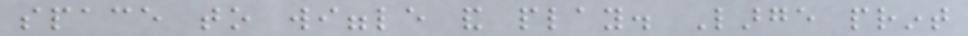space to wiggle and play. Large print
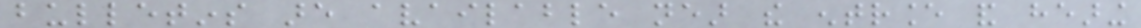bulletins are available near the entrance and hearing
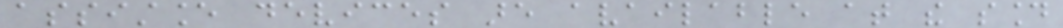assistance devices are available at the sound
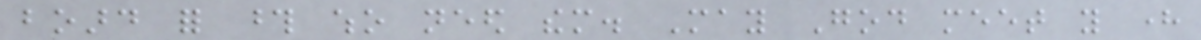board for those who need them. May God meet you here
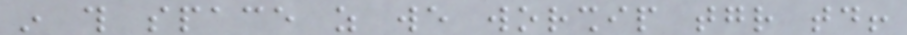in this space as we worship together today!
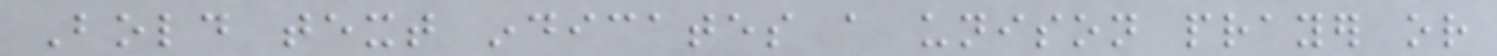Bold text indicates a unison prayer or
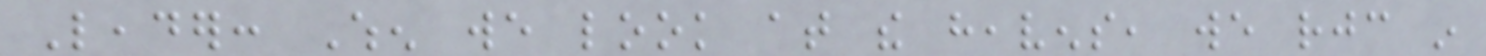Leader: When we look at the heavens, we rejoice in
